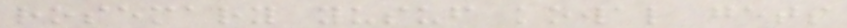rosemary yusuf kowal gets
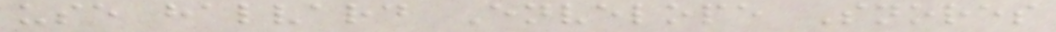use halvard Envelope Snores
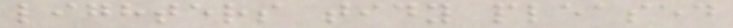lighters tidy pleased
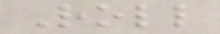Roll
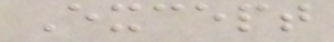Except
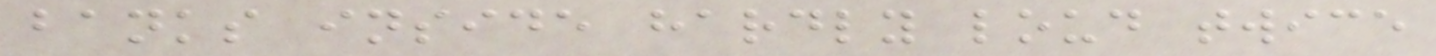banks inside hardly loud twice
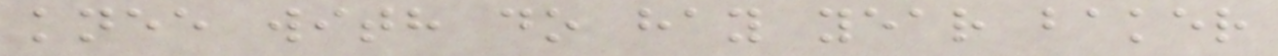knee with do hay year baker
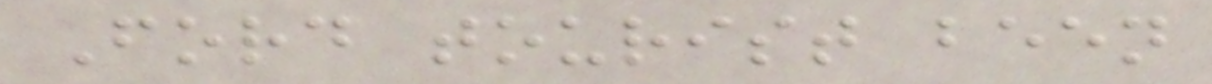Ford tourist been
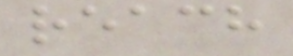reach
